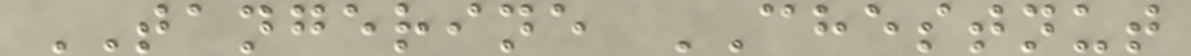TANGERINE CHESTNUT
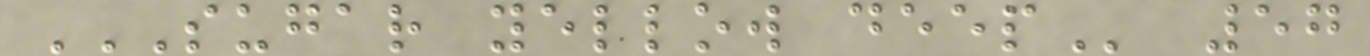SUGAR YELLOW DEEP 57
